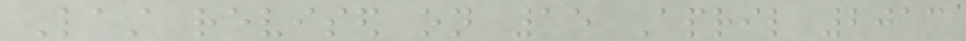Last revised on 15 April 2013
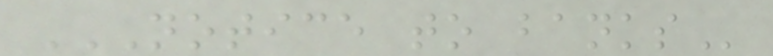NOTICE TO BANKS
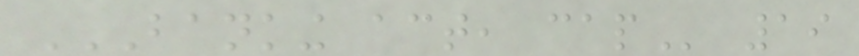BANKING ACT, CAP 19
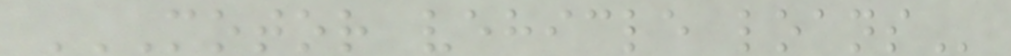MOTOR VEHICLE LOANS
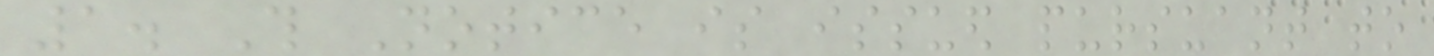1. This Notice is issued pursuant to
